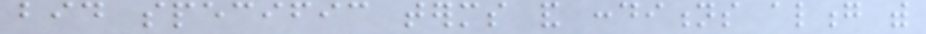bid specific terms and conditions along with
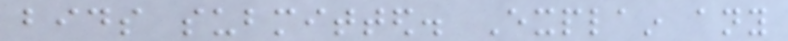bids submitted. Explain any
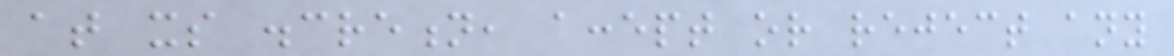at its discretion, accept or reject any
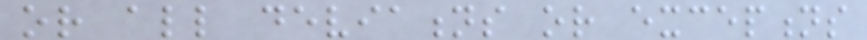or all deviations or exceptions
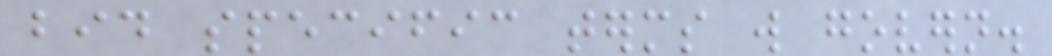bid specific terms will govern.
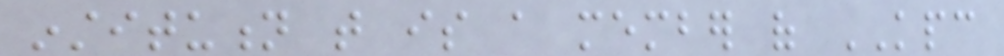institution that is a member of KPC
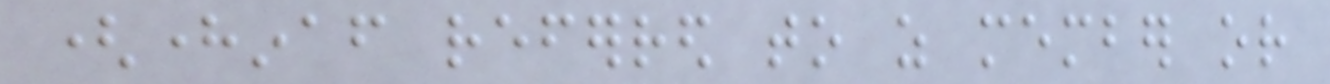(hereinafter referred to as member or
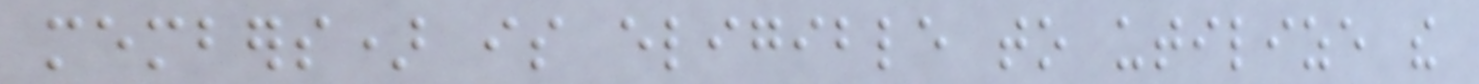members) is eligible to utilize the
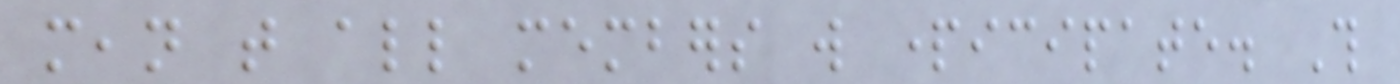mean that all members will participate. This
